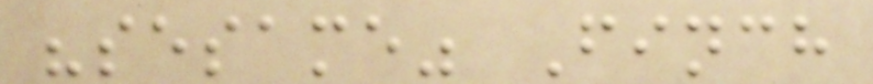"sesame" Finch
